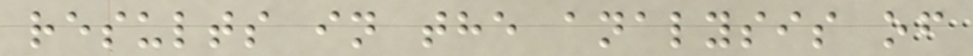results in the analysis of
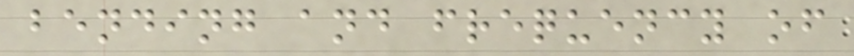bending and frequency of
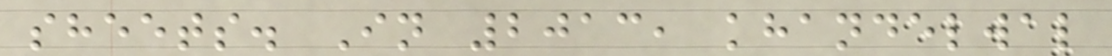sheets. In 2013, khandelwal
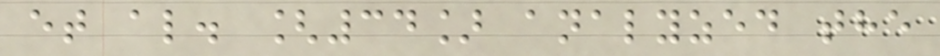et al. [34] analyzed the
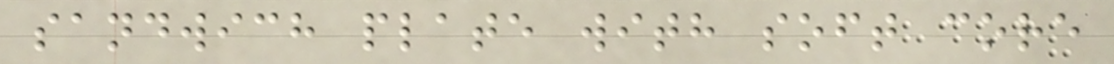sandwich plate with soft core
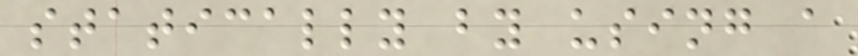statically by using a
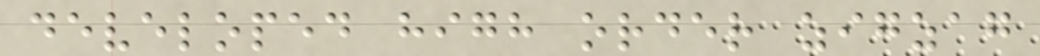developed high order zigzag
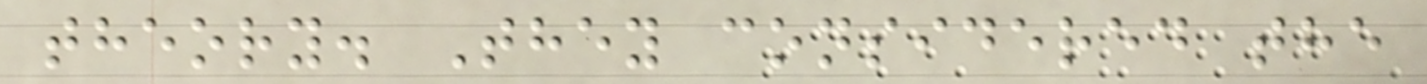theory. They considered the
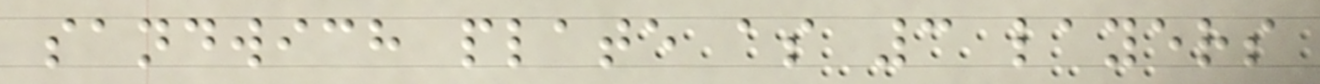sandwich plate as 3 layers
